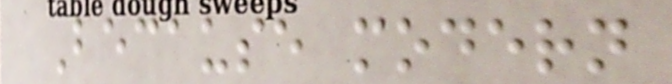Because modern
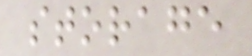storage
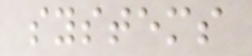systems
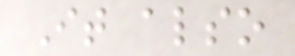It also
